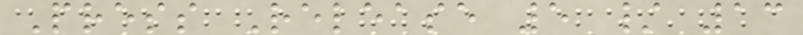Press Release 5 / 13
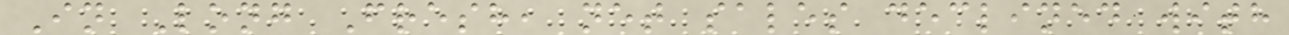In Long Fresh, net sales declined with
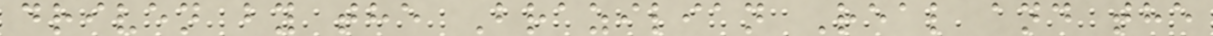driven by the Brazilian Real and the
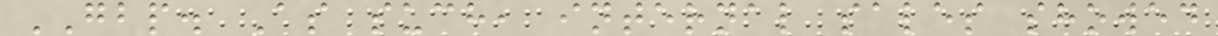GBP. As such, internal sales showed
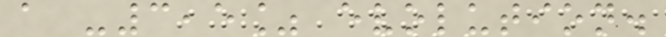a -3,5% evolution.
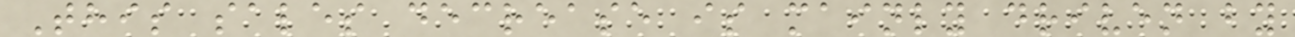This sales decrease is mainly driven by
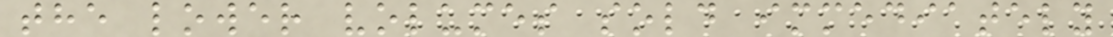the lower volumes sold immediately
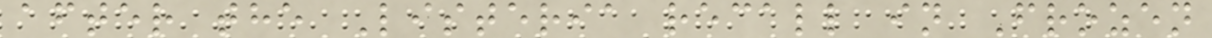after the Listeria recall in Frozen
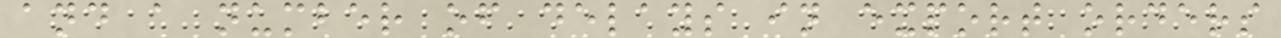and a number of delays in export orders
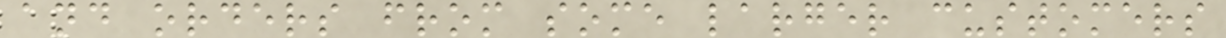and orders from some larger customers
